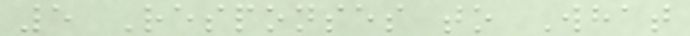5 Responses to What
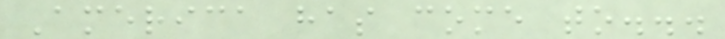America has come to...
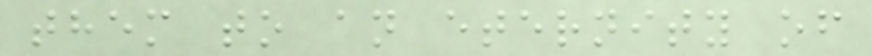them to an eternity of
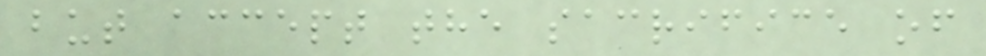but accept the sacrifice of
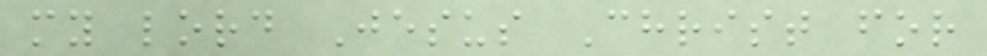my lord Jesus Christ for
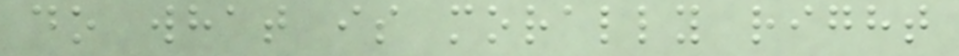do what is morally right
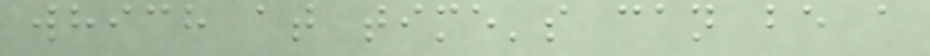which at time's can be a
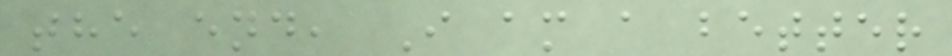the end, I am a better
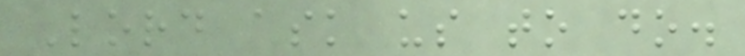Lord ask us to do.
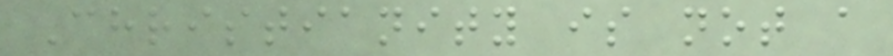Christianity is not a
